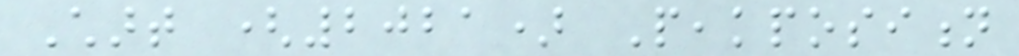Chart (2021) Peakposition
